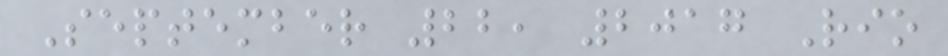September 22, 2017 Rio
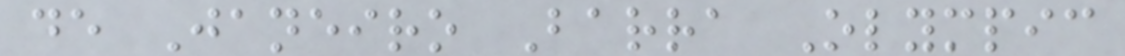de Janeiro Barra Olympic
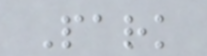Park
